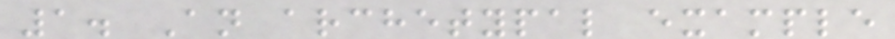1. An archetypal example
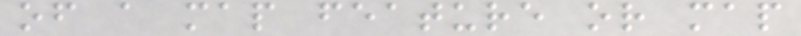of a map feature or map
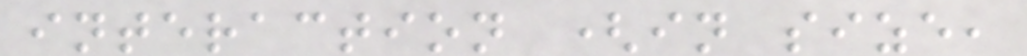interaction (in size,
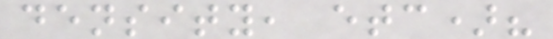density, etc)?
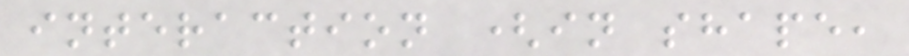interaction (in shape,
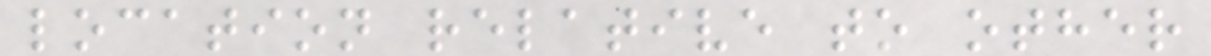location relative to other
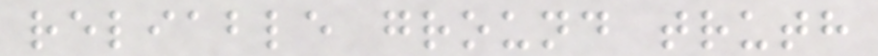reliable ground truth
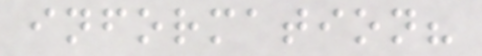information?
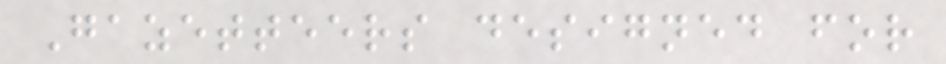Gazetteers designed for
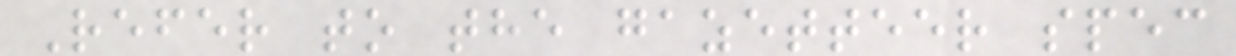Refer to the gazetteer spec
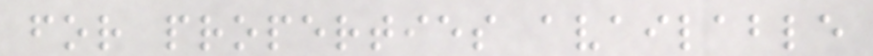for properties available
